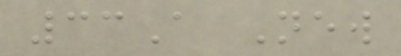33A New
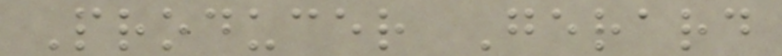Producer Gerard
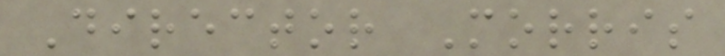Director Morris
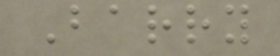Barry
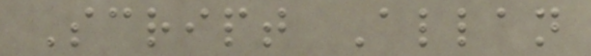Script Allan
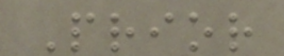Prior
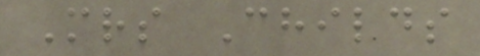Mrs Childs
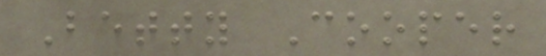Betty Cooper
